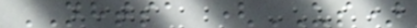NHTSA (US)
